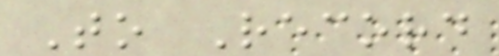To Record
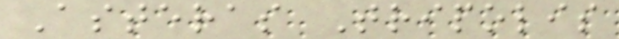Asteras Tripolis
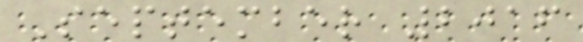September 2016
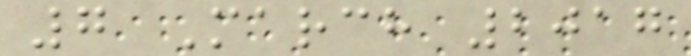7 March 2017
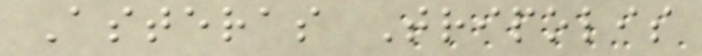Asteras Tripolis
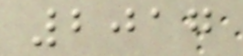2017
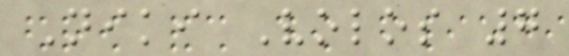Niki Volos 7
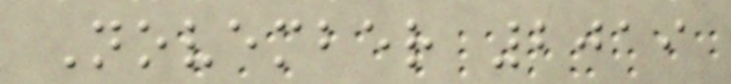November 2019
